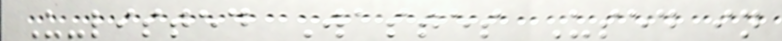U-listed Wastes Used in
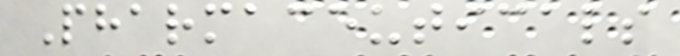Pharmaceuticals
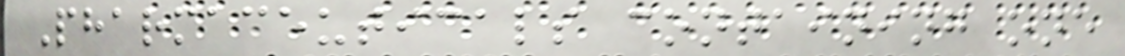Pharmaceuticals containing one
